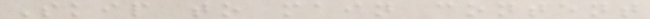Skip to main content
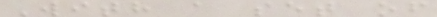With a set of
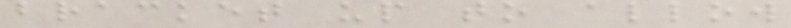bracket up to allow
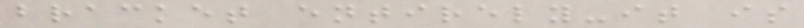bracket entirely-it is
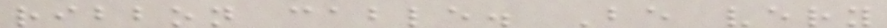ribbon cable. Be very
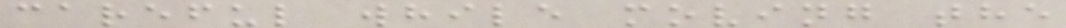careful while moving the
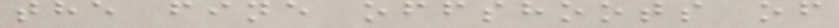the fine offshoots of
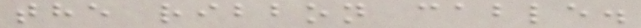the ribbon cable.
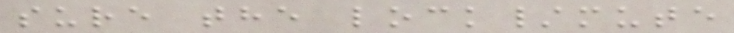sure the lock/mute
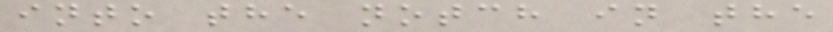into the notch in the
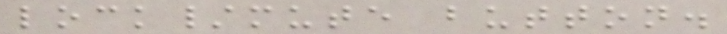lock/mute button.
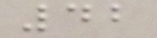42
